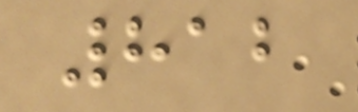812
